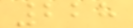228
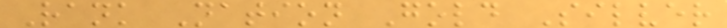Rank Nation Gold Silver
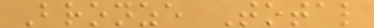Bronze Total
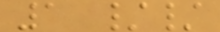1 //
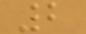2
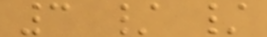3 / /
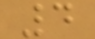4
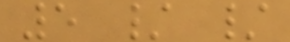5 / /
